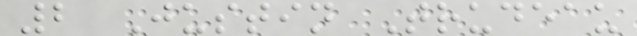2 Justin Trudeau
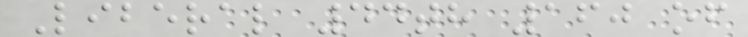Liberal 44th 160 of
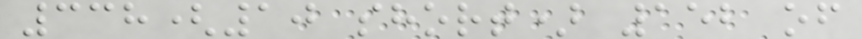338(10 short) 152 of
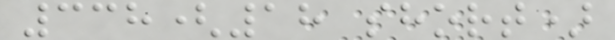338(18 short)
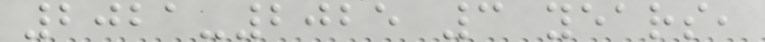2021-2025 3 years,
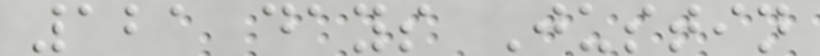121 days Justin
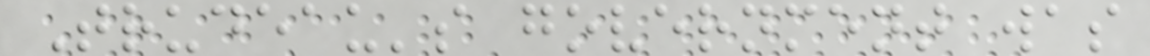Trudeau's government was
